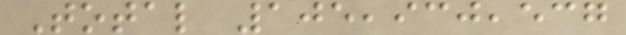Total 105,930,537
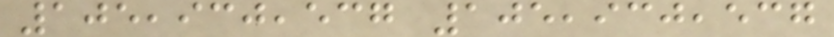105,930,537 105,930,537
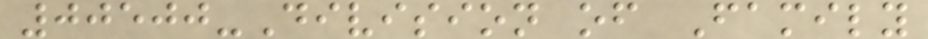00500-Division of Family
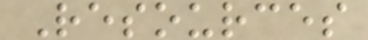Resources
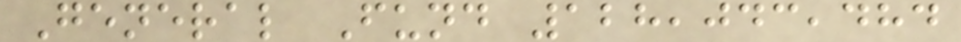General Fund 128,043,484
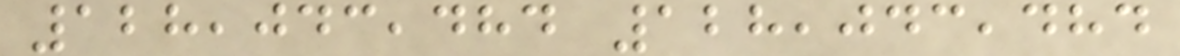128,043,484 128,043,484
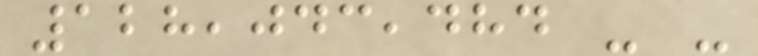128,043,484 - -
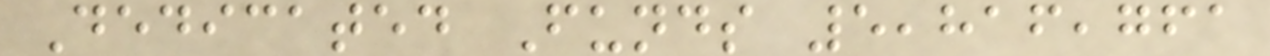Dedicated Funds 5,816,761
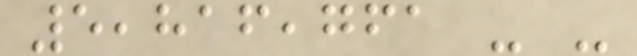5,816,761 - -
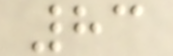83
